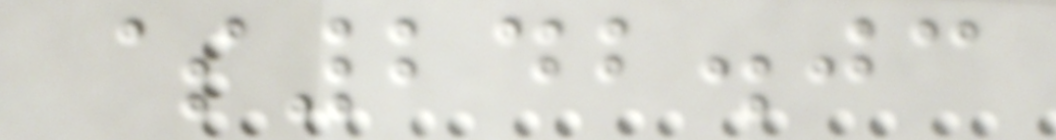$242.03
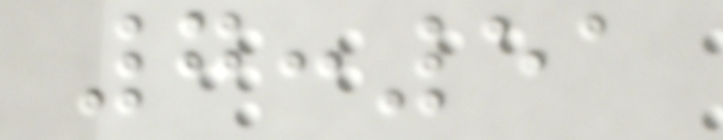7:51
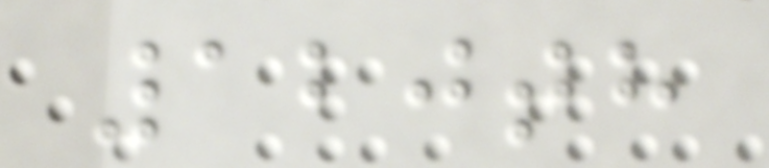120th
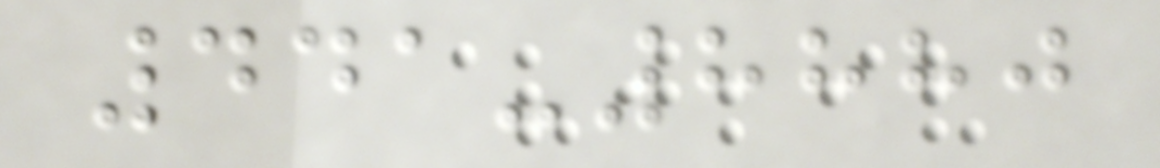441-8880
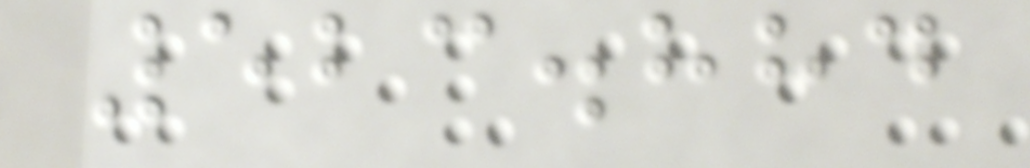523.884
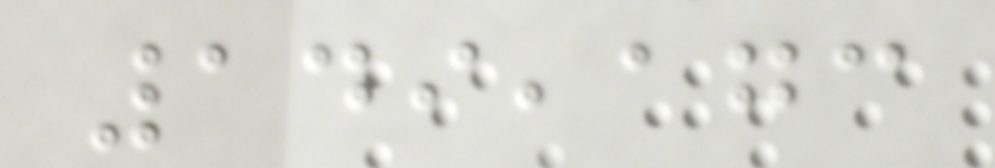149,173
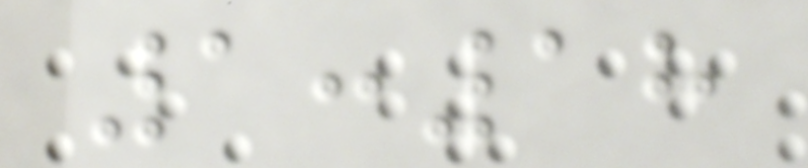1:18
